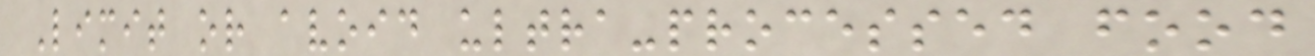Limit or avoid ultra-processed food
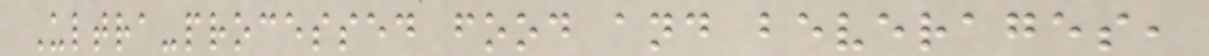Ultra-processed food and beverages,
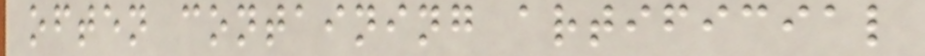often containing artificial
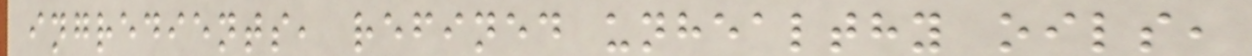ingredients, refined unhealthy oils,
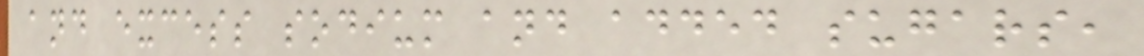and excess sodium and added sugars,
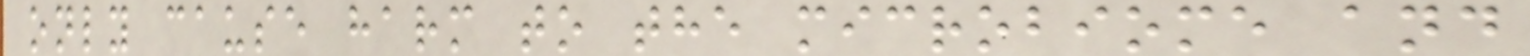only cause harm to the microbiome and
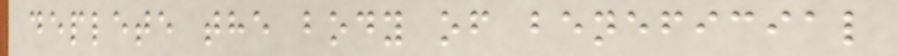deplete the body of beneficial
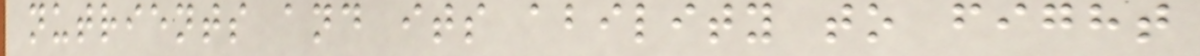nutrients and its ability to fight
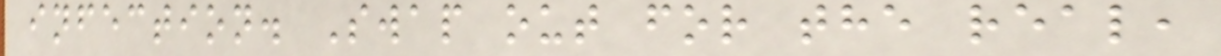infection. Swap out for the real,
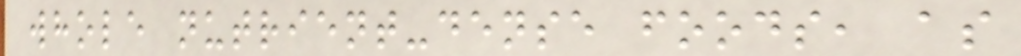whole nutrient-dense foods, as
